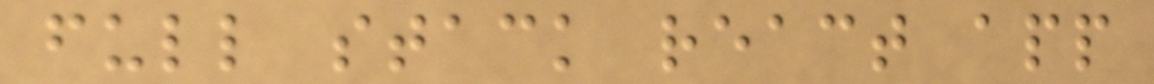full stack react app
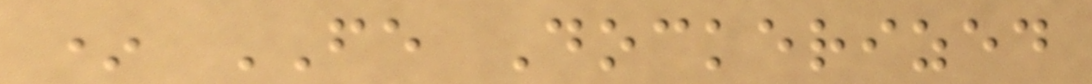* FE Dockerized
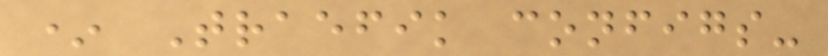* Traefik configs-
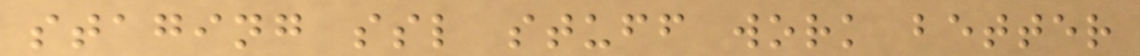staging ssl stuff work better
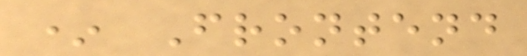* Frontend
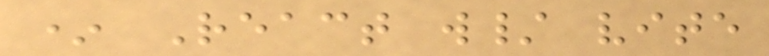* React w/ vite
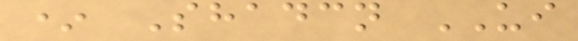* Shadcn UI
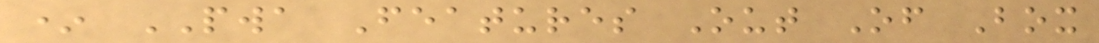* PWA Features Out Of Box
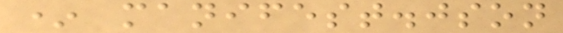* manifest.json
